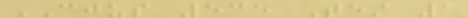CJUS 535 Test 1
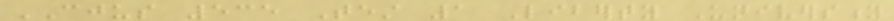CJUS 535 Test 1 Liberty University
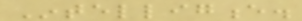Intelligence.
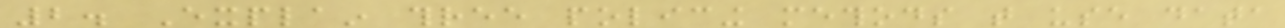2. Explain three policing methods that use data
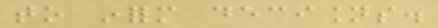to inform decisions.
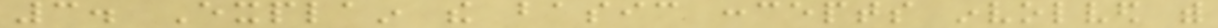3. Explain the basic concepts involved with
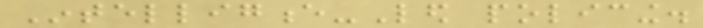Intelligence-Led policing.
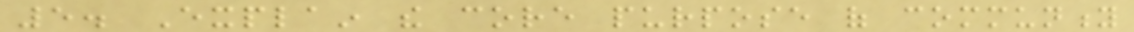5. Explain the core purpose of community
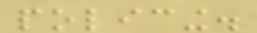policing.
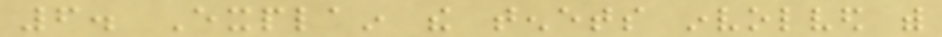6. Explain the tenets involved with
